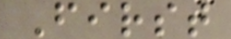First
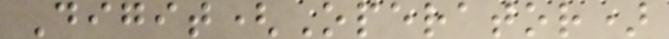Digit(Operator)
